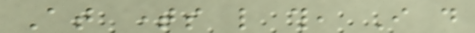At times like this, I do
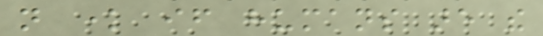not know if humans are the
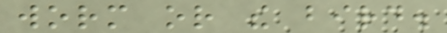worm or the bird.
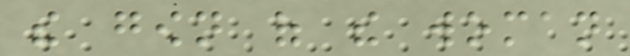the gown of the woman
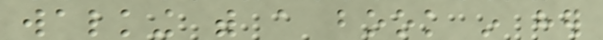walking with a book in her
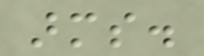arms.
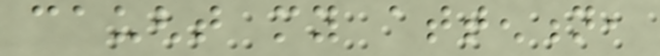caught my attention,
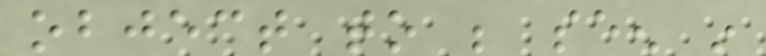object to be seen in
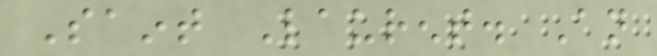Saint Laurent. An
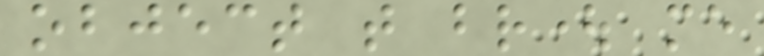object that brought me
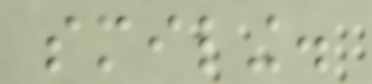smiling.
